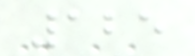125
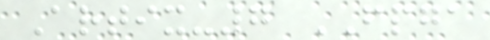Artix-7 FPGA
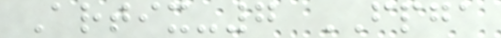Artix-7 FPGA
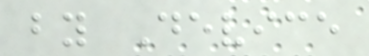by Device
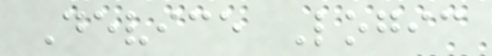Device Logic
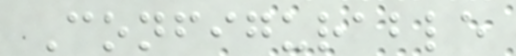Configurable
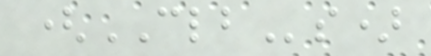(CLBs)
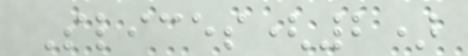Slices(2)
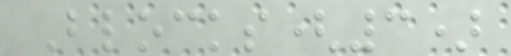Blocks(3)
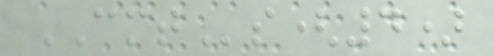CMTs(4)
